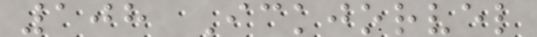108 Ickjorvel
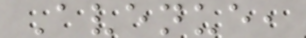Avenue,
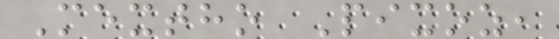Mextho Pixoz,
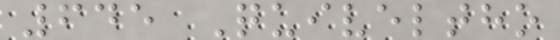645 Quiveltho
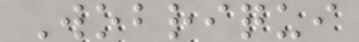Wobriqui
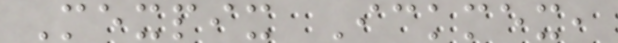Mexpix Ickmex,
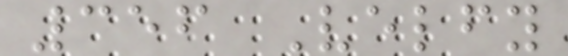356 Velfy
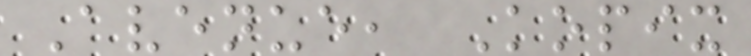Avenue, Kopix
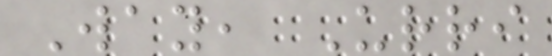Way, Urri
